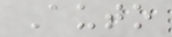Auto
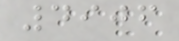4906
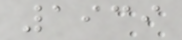1939
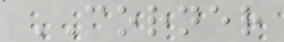CORNER
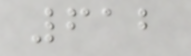612
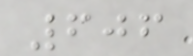606
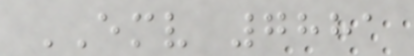EMV 7881
